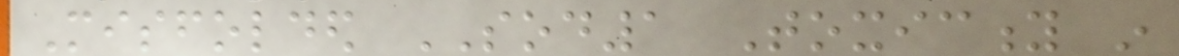Misfolded SOD1 Toxicity in
